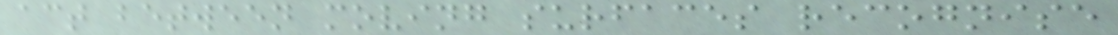act between moving surfaces recognise
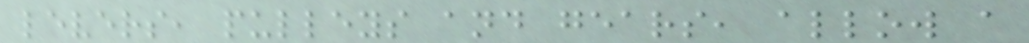levers, pulleys and gears, allow a
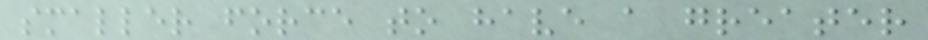smaller force to have a greater
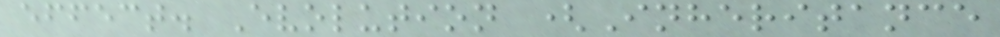effect. Evolution (Inheritance
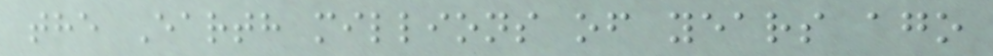the Earth millions of years ago
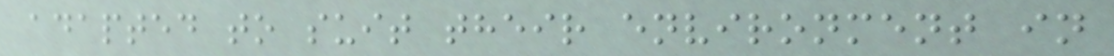adapted to suit their environment in
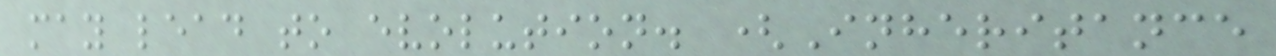may lead to evolution. (Inheritance
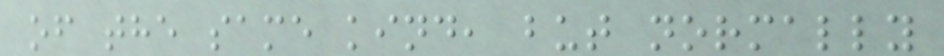of the same kind, but normally
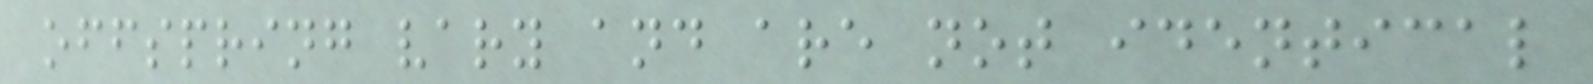offspring vary and are not identical
